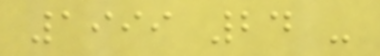1999 24 -
